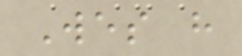Wes h
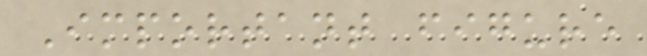Important figure
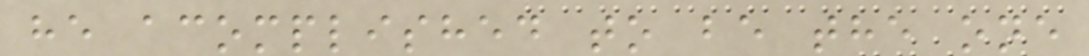he acomplished to be the one
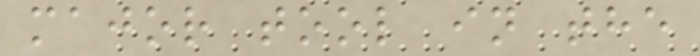major tool in the
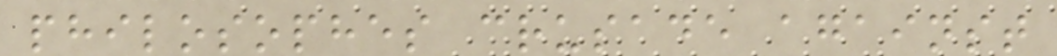philosophes crusade against
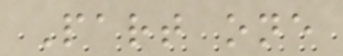Part one
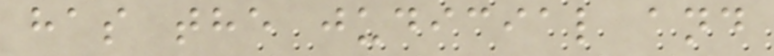has the judicial and
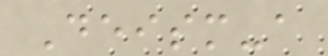Deism-a
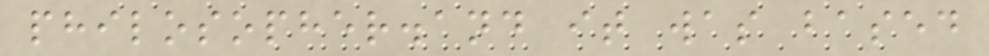philosopher.and it was based
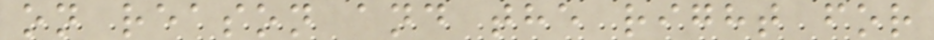on reason and the right for
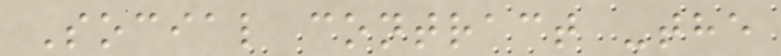Social contract -the
